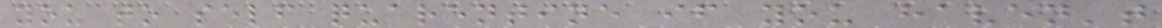you to self quarentine if you haven't
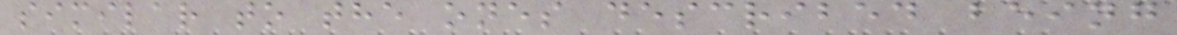similar to the ones described being
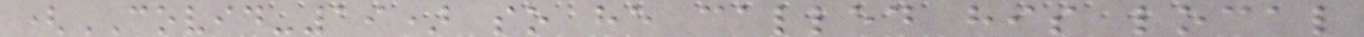(COVID-19) so he called his local
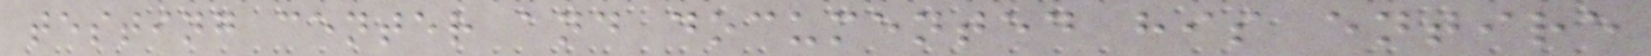testing center and documented his entire
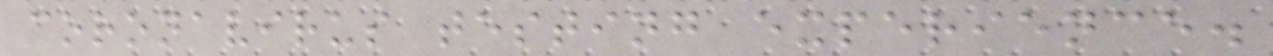coronavirus testing experience.
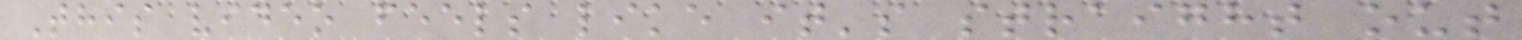This video feels like it's straight out
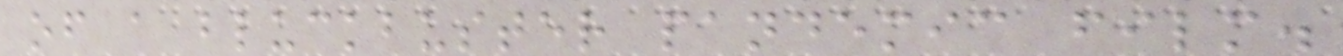of a bluckbuster pandemic film.
